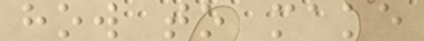how to make
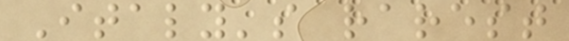Italy's rarest
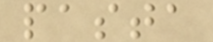pasta
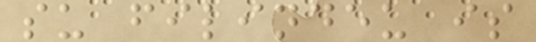su filindeu is
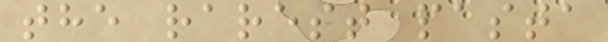the rarest pasta
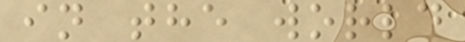in the world
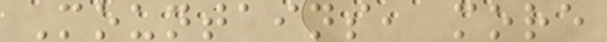Mountains, more
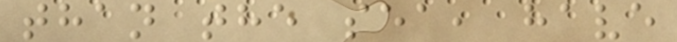than the sea, have
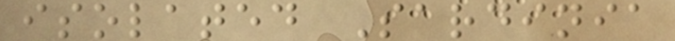isolated Sardinia
